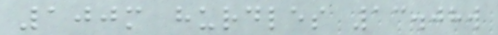100m hurdles 13.08w
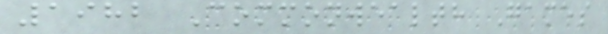1982 Commonwealth Games
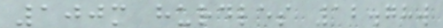100m hurdles 12.78w
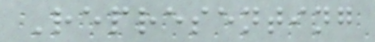Representing
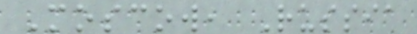Moscow, Russia
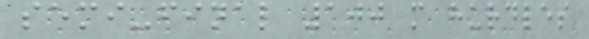semi-final 100 m hurdles
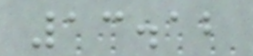13.12
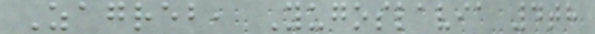Zagreb, Yugoslavia 4th
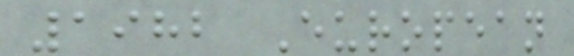1982 European
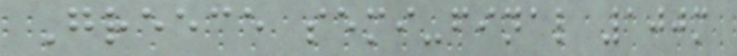Greece semi-final 100m
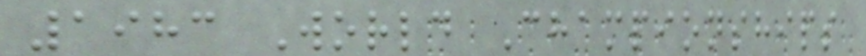1983 World Championships
